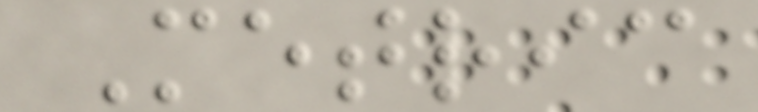Metric
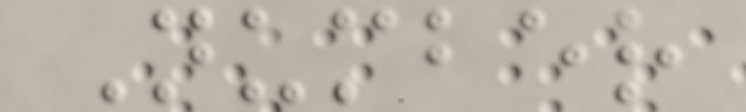Number
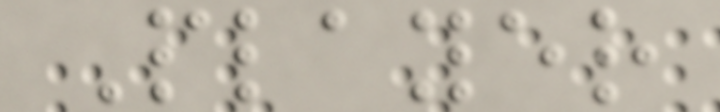Player
